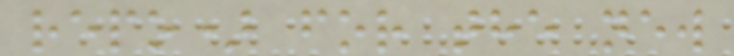repo) for the new
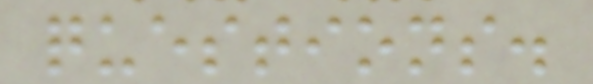questions.
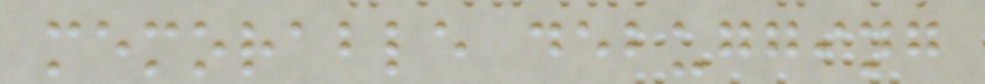memorable debugging
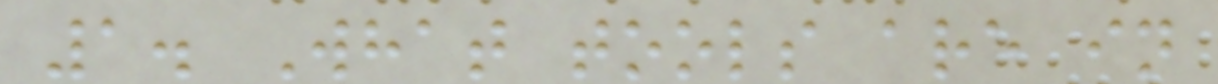1. What tools are in
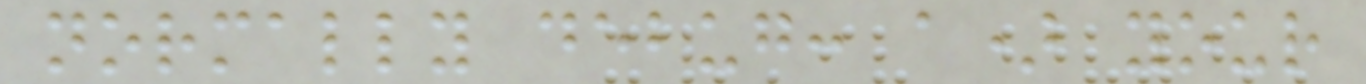normally debug: a) your
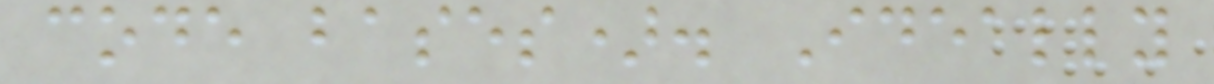code bases). Ideally
